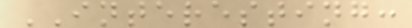INTERESTING:
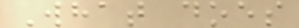What does
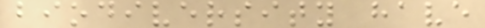biodiversity have
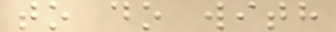to do with
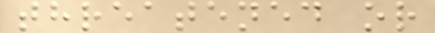threatened or
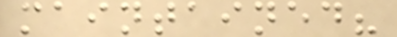maintained?
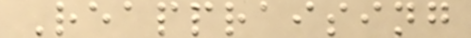Reappraising
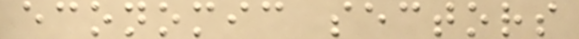economic sectors
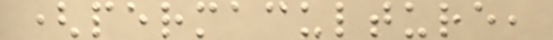(permaculture,
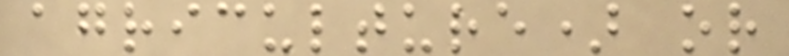agriculture) or
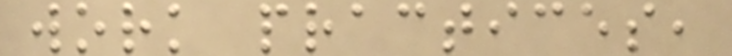work practices,
